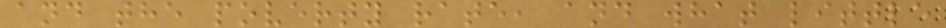and the poverty rate, and what little
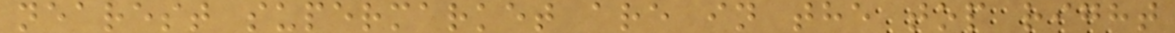nearest supermarket are in the top right
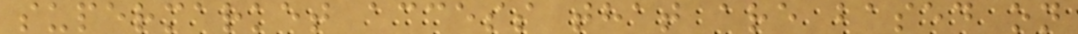supermarket access that are based on
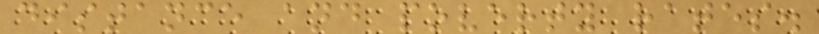distance and poverty rates.
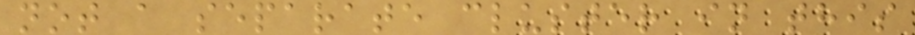not a separate cluster in this
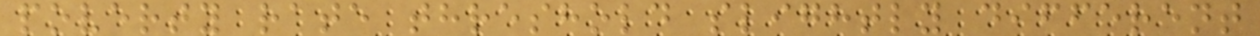poverty rate threshold slightly different
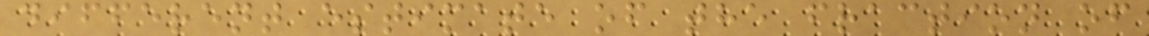different estimate of the fraction of
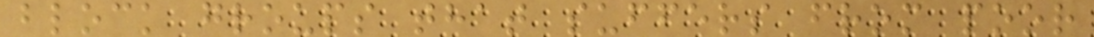block groups that suffers from poor
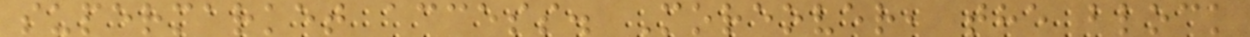supermarket access. Moreover, the block
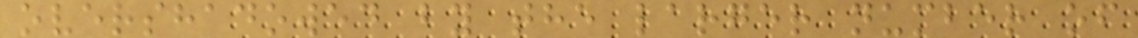overshadowed by the larger number of
